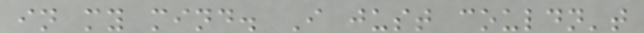in my mind. I just couldn't
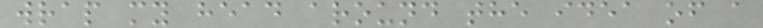wrap my head around the idea of a
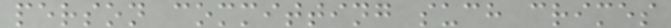person committing such crimes
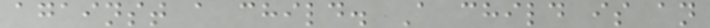against a child. A child is an
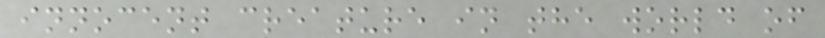innocent creature in the world of
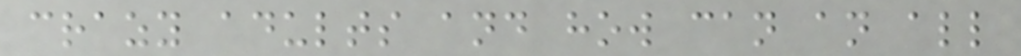crazy adults and how can an all
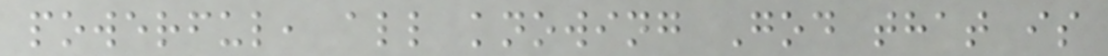powerful, all knowing God that is
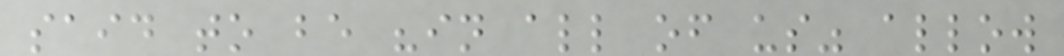said to be "in all of us" allow
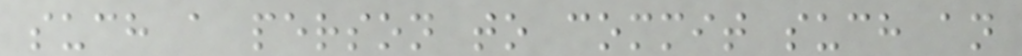such a person to commit such an
